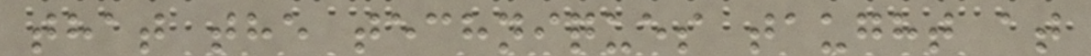that the techniques taught at
